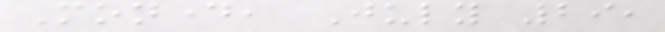Monday, July 29,
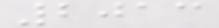2013
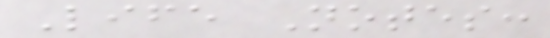Life Notes:
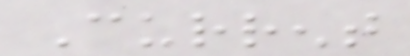Current
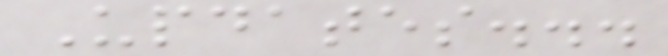Updates...
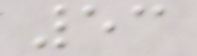53
